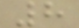8
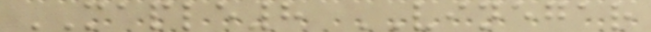MAPLE8 VINEGAR
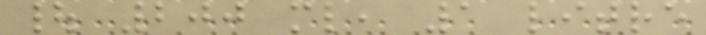| 200 ml, 1 litre
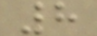8
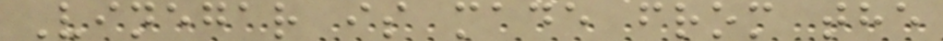Vinegar is made from the
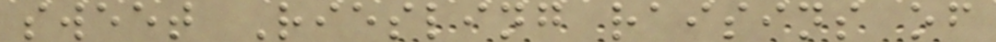sweet Riesling raisins of
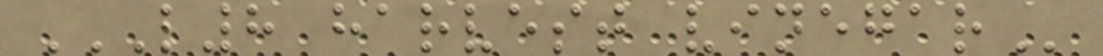L8 HARVEST VINEGAR
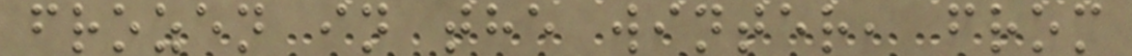frozen in the winter, from
